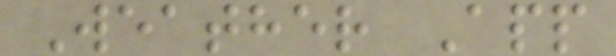Weather App
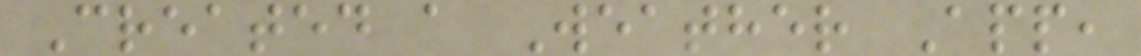Created a Weather App,
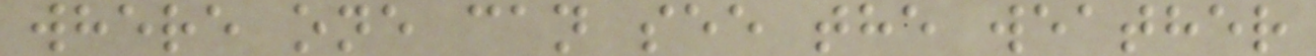where one can see the weather
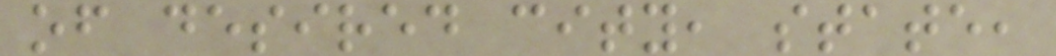of desired city, state,
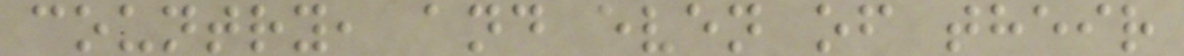country, and even of their
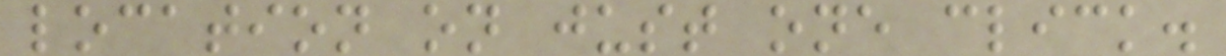location on just one click.
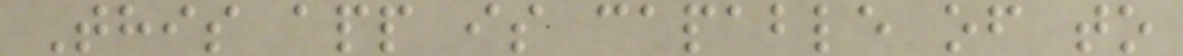This app is capable of to
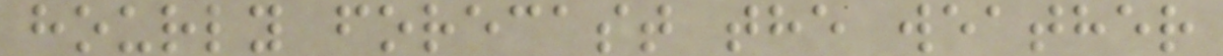hourly forecast the weather
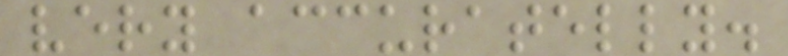very accuratelly.
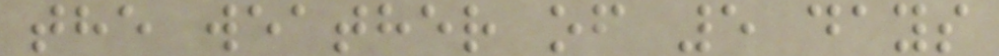the weather of 5 days
